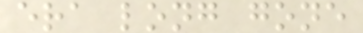era long gone
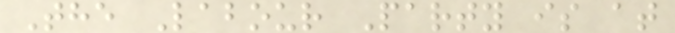The Labour Party is at
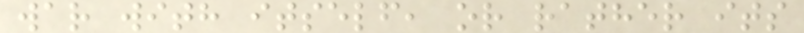war with itself, or rather its
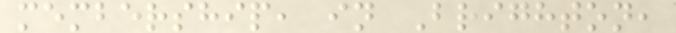membership, in Brighton,
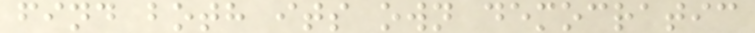find both its own democratic
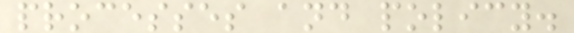processes and policy.
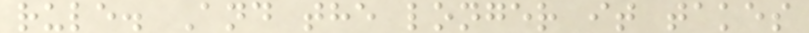rule. And the longer it takes
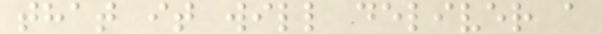that it will deliver a
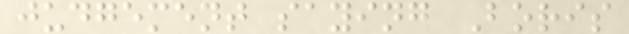judgement saying Boris
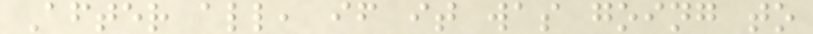After all, if it was going to
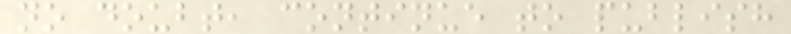no doubt, continue to publish
